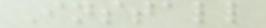Install
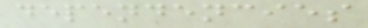dependencies
